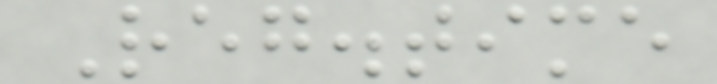Reg.time
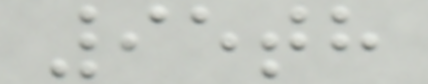95th
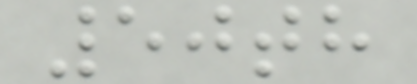50th
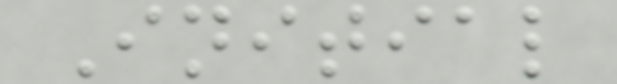Initial
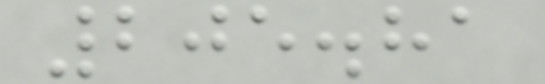205.81
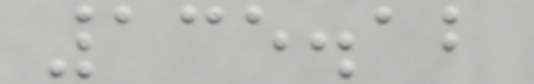135.12
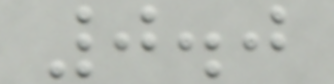0.0
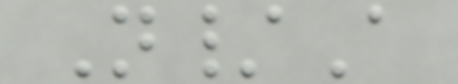N/A
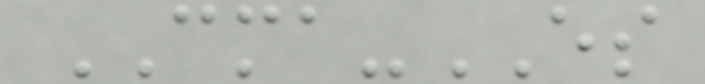CMA-ES
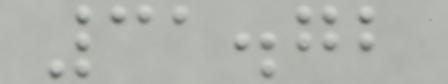31.72
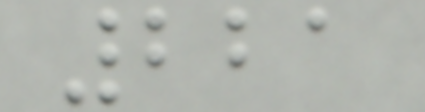221
